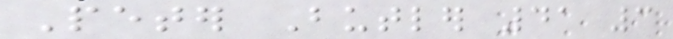Peter Butler 41 3
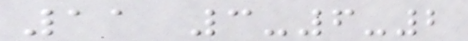11 3-6-2
